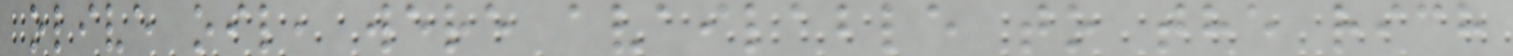olive oil, were available to the rich
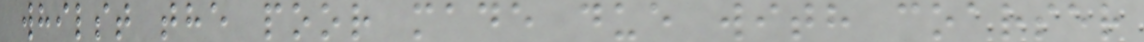whilst the poor made due with coarser
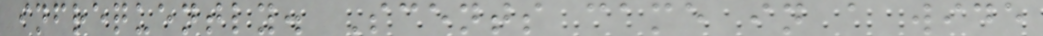infrequently. Scents came in a wide
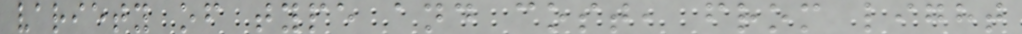variety of type and cost, from light
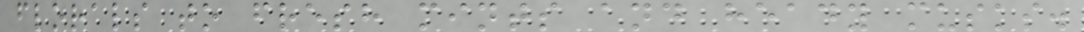florals to fresh mints and heady musks.
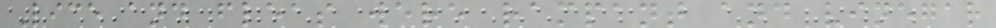Lice and fleas were rampant and vinegar
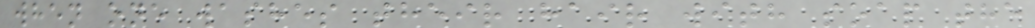when one washes their hair with soap the
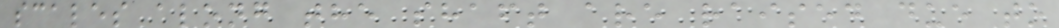scales along the shaft are raised due to
